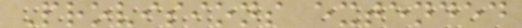Provisions extended
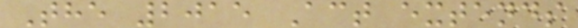The 2015 Act extends
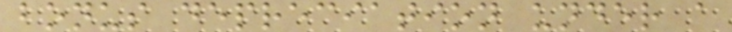bonus depreciation under a
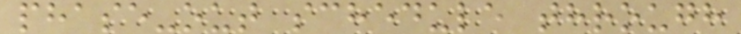phase-out schedule through
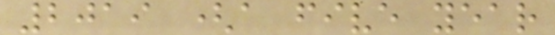2019 (a five year
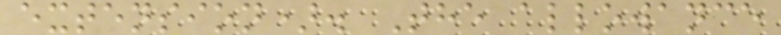extension). The allowance
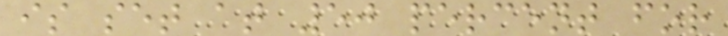is set at 50 percent for
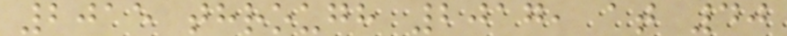2015 through 2017, at 40
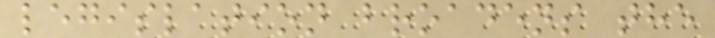legislation broadens the
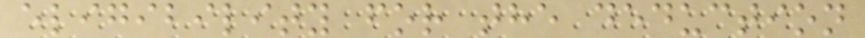eligibility for the deduction
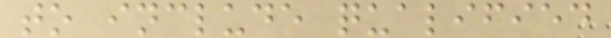to include qualified
